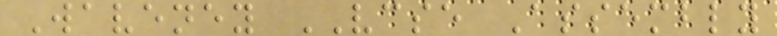Waveney VCSE Assembly
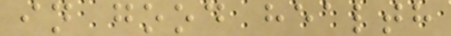in good health
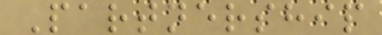Partnership
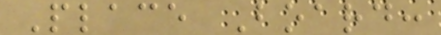Place Board:
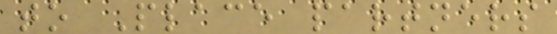to Place partners
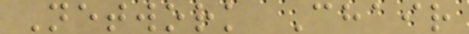Network Chair
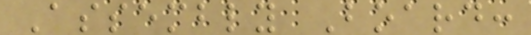Assembly Board:
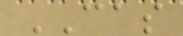CAS
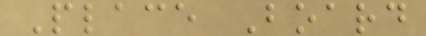Place Board
